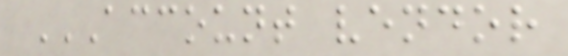ACCOUNT VENDOR
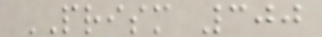PRISM 300
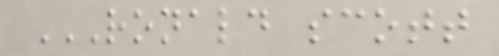RONALD SCOTT
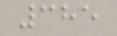385
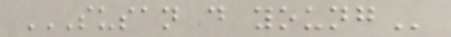SUSAN D YOUNG
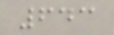643
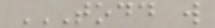TODD W
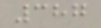387
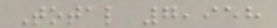Total 7,958
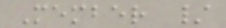Member /
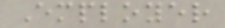Employer
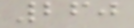260
